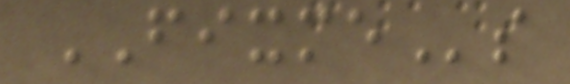FIXMEs
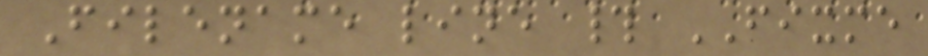Filename line # FIXME
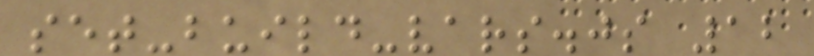set-build-vars.js 12
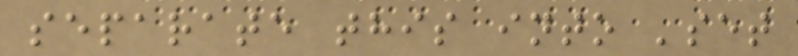separate this into 'set
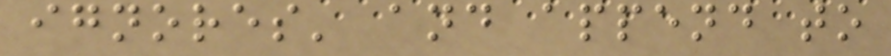ignores' and append to
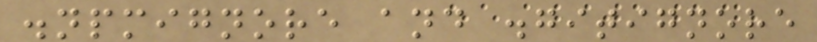.npmignore and .gitignore
